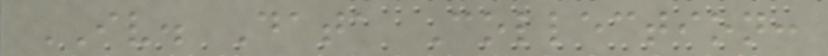IV. Data Collection:
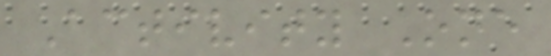Activity One
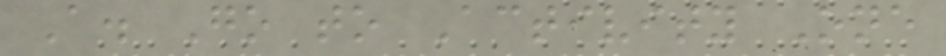A. Go to Activity One
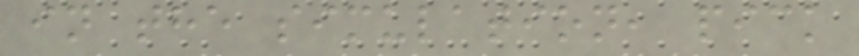in the simulation, pick
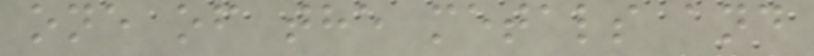one of the metals and
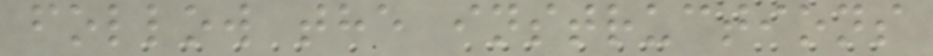follow the instructions
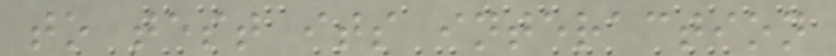to test its interaction
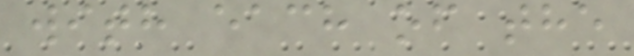with each of the
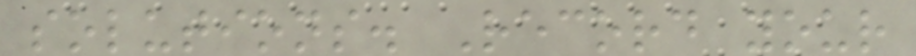solutions. Record your
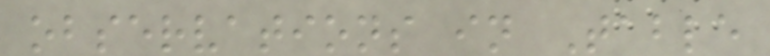observations in Table
